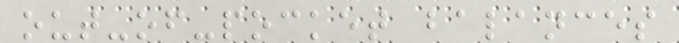out-of-pocket balances
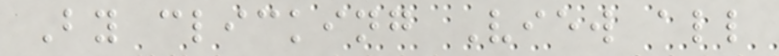By clicking View all
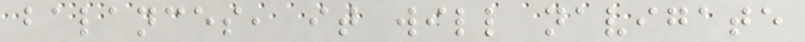balances, it will navigate
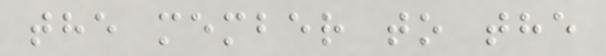the member to the
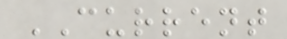CURRENT
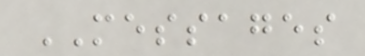MESSAGES
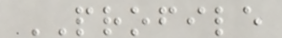PROFILE
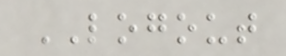LOGOUT
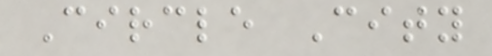Circle City
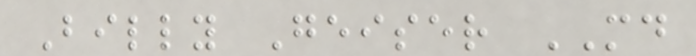Billy Geiser MD
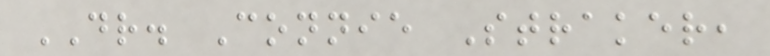DR. Connie Straker,
